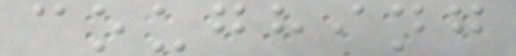coughing
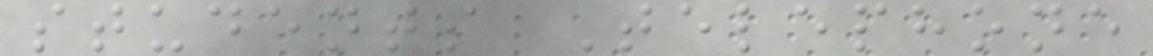students Telephone
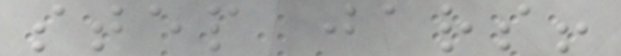step jars!
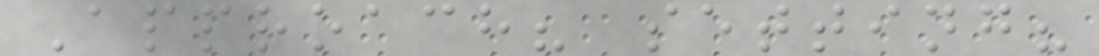Approach? setting?
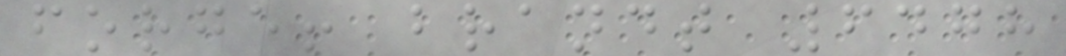forge! brandt 6478
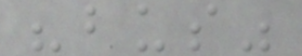"bus"
